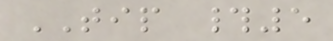TIP #5
